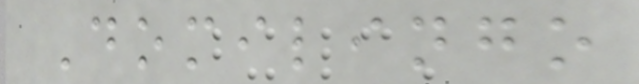Domilingo
